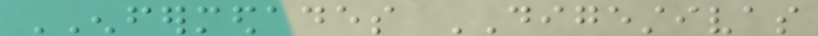ENFERMEDADES DIGESTIVAS
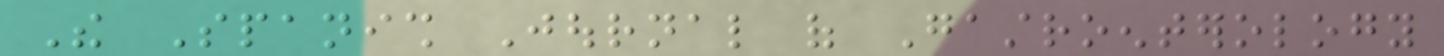The Spanish Journal of Gastroenterology
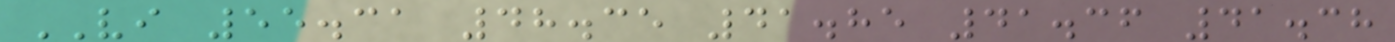VI 55.31 48.35 41.85 41.36 41.38
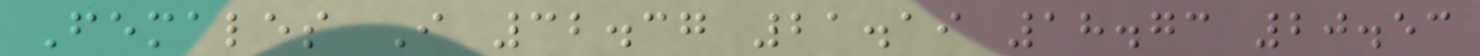Females I 32.37 21.19 18.73 20.53
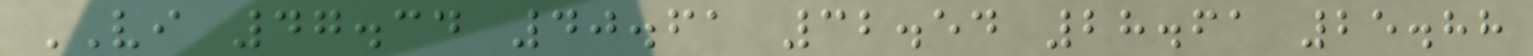VI 47.34 40.61 32.54 28.61 25.88
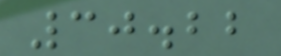30.22
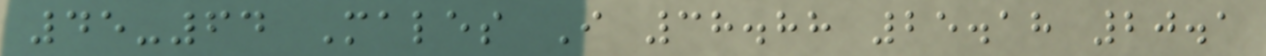45-64 Males I 38.88 25.18 20.1
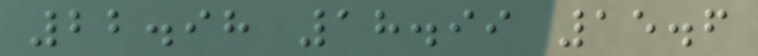22.98 18.99 15.6
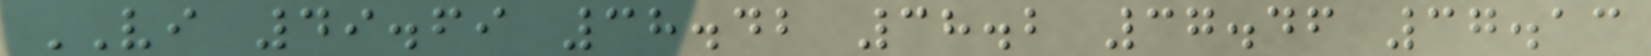VI 49.69 38.42 38.2 37.46 37.13
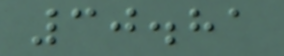30.81
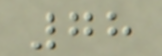78
